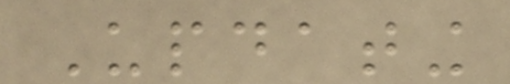Updating
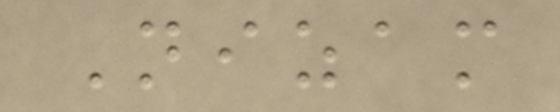Nizam
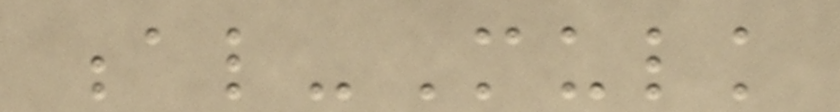al-Mulk
